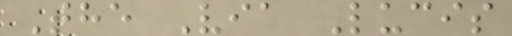The Via Lucis
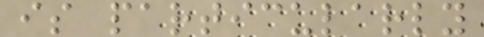is particularly
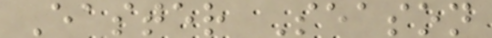Easter Season
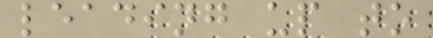leading up to
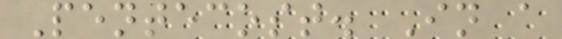Pentecost. In a
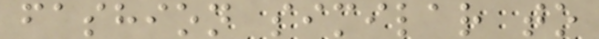fashion similar to
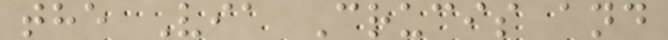the Via Crucis and
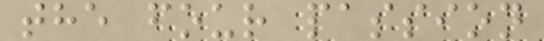the four passion
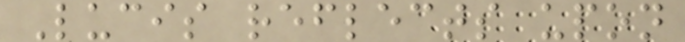Lucis reflects upon
